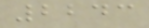2243
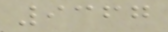9367
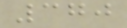370
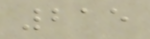215
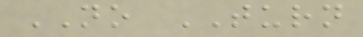NO TURN
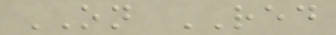ON RED
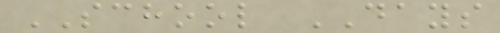SCHOOL DAYS
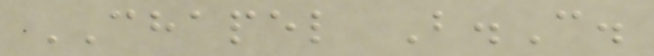CHAPEL B.C.
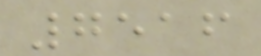7516
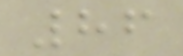86
